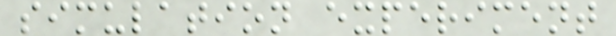simulation experiment
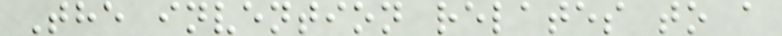The invention relates to a
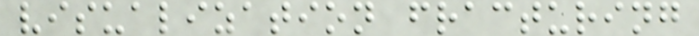visualization fracturing
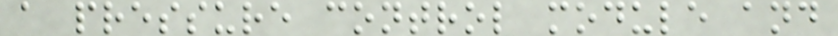a pressure control module and
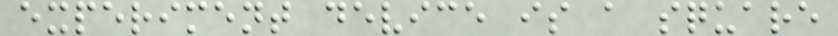experiment device is a square
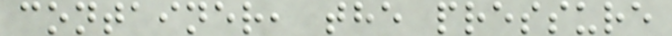container, the pressure
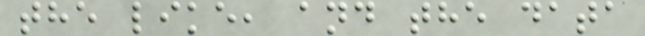the like, and the data
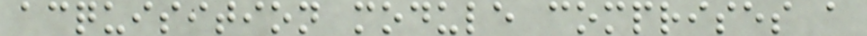acquisition module comprises a
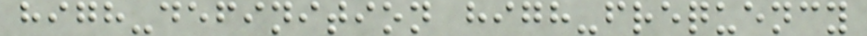high-definition high-frequency
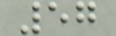57
